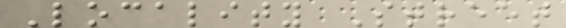Locality Street
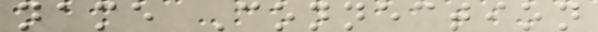name Connection
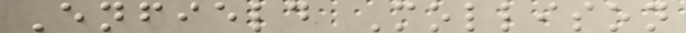Enfield Mollison
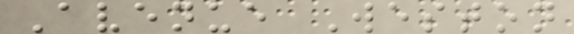Avenue Weston
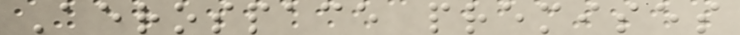Aerospace premises
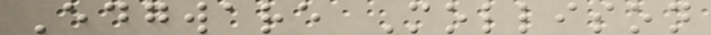Edgware Mollison
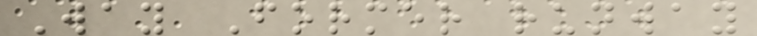Way Former runway
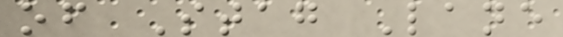of Stag Lane
